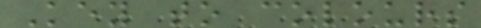Key to colours
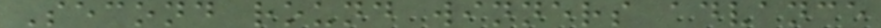Second round winners advance
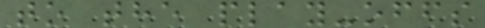to the play-offs
